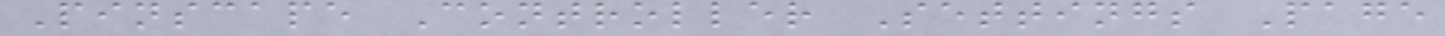Pinscape Controller Settings Page
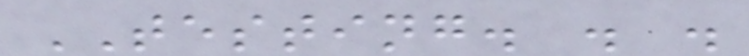TESTING. . .
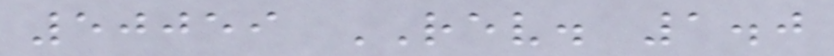50059 REV. 1.0
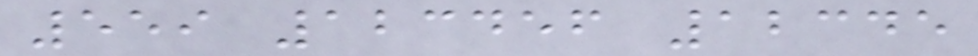559 123456 12345
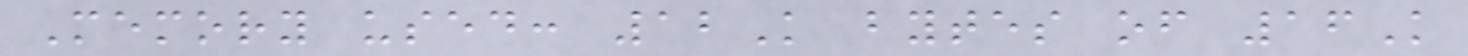Memory used: 12K bytes of 16K
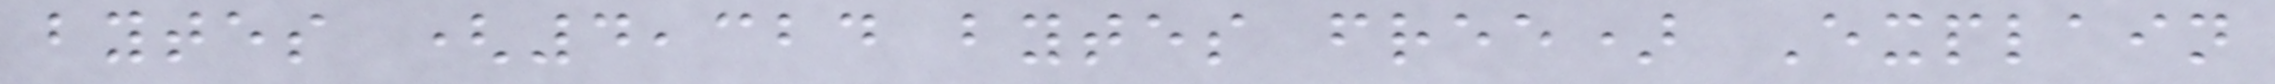bytes (4,324 bytes free) Explain
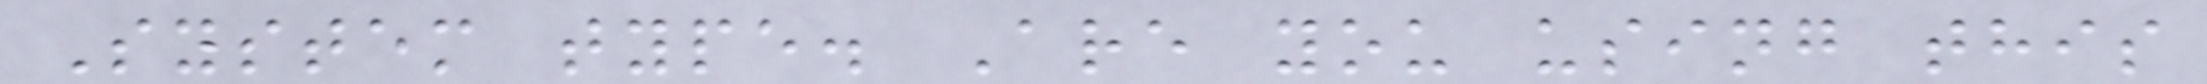System type. Are you using this
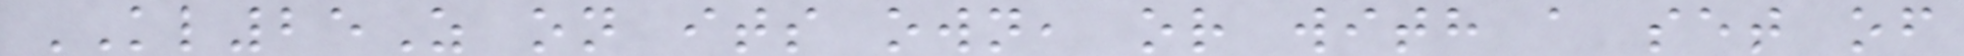KL25Z on its own, or with a set of
